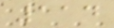114
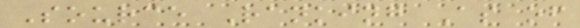Source Ranking As of
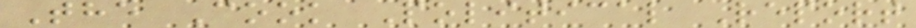The Cook Political Report
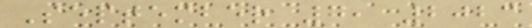September 7, 2023
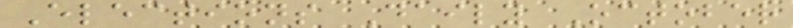Elections Daily October
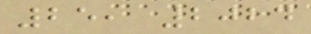25, 2024
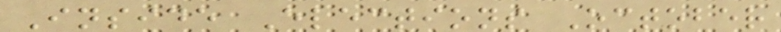Inside Elections October
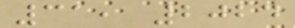31, 2024
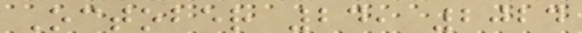October 24, 2024
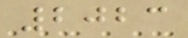2023
